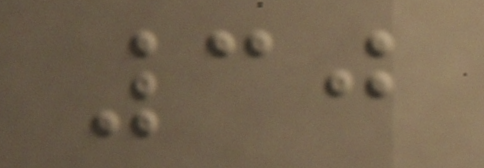30
